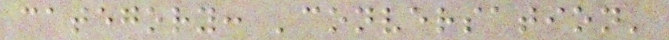category: 'conversation'
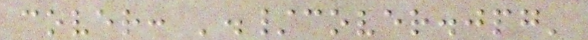cover: './cover.jpg'
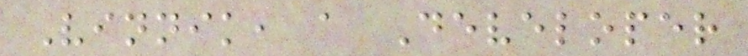Vinnik, a Developer
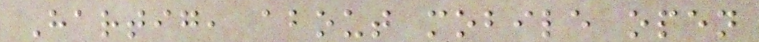Hartig, about mobile open
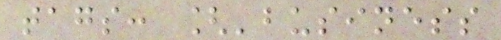tags: ['business
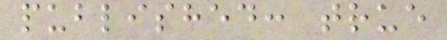published: true
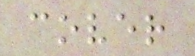cover
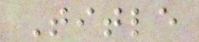Title
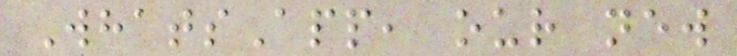WhatsApp, our new
